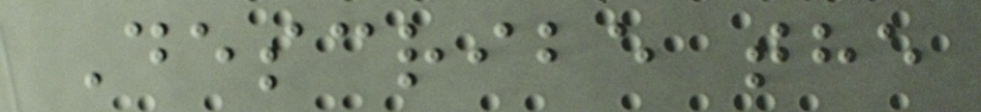Describe the
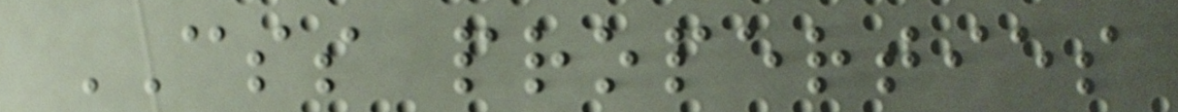CSS properties
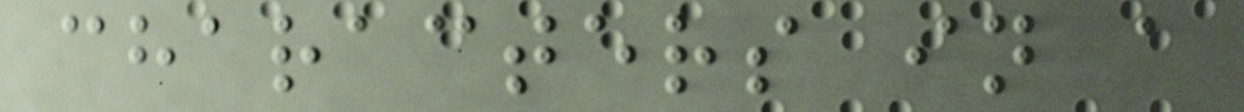characters in a
